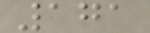171
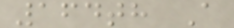164th A
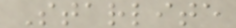Starlite
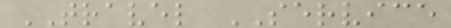TRAVEL SERVICE
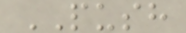PUSH
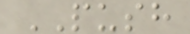PUSH
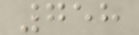758
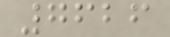7626
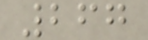267
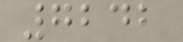7242
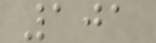101
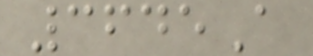3645A
